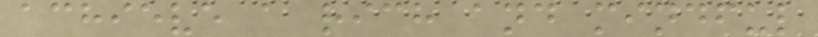achieve a rich and mindful
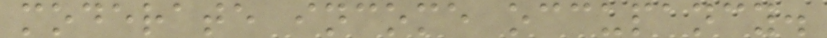moderate income occupancy.
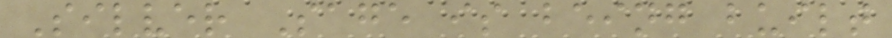Silver Sage is being built
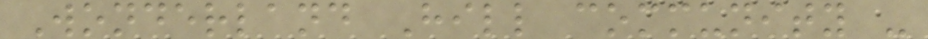Wonderland Hill community -
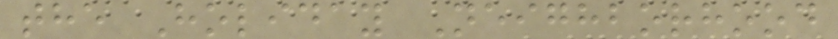the Holiday Neighborhood
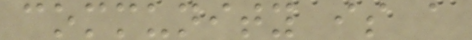community is a
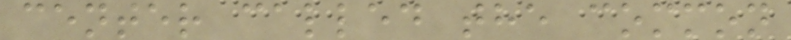center called the common
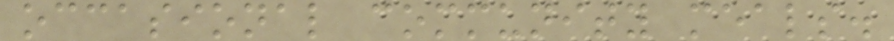occasional community meals.
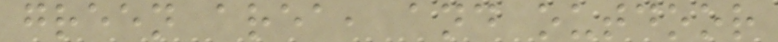green area, and outdoor
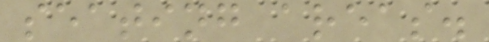seating areas.
